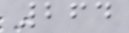264
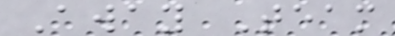Away Team
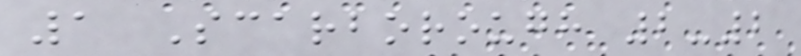1 Scarborough 2-2
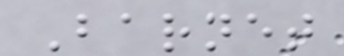Barnet
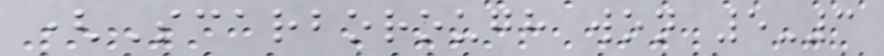(Scarborough won 5-3
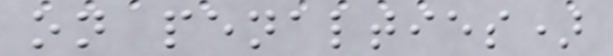on penalties)
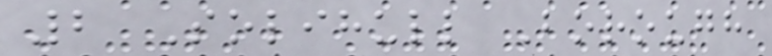2 Solihull Borough
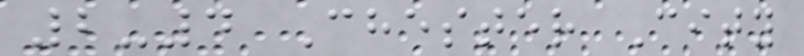2-4 Chester City
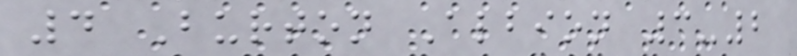4 Burton Albion 3-2
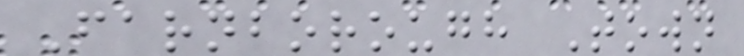Farnborough Town
